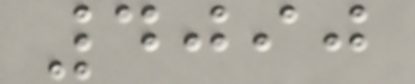4090
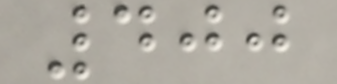400
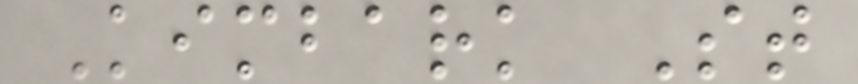Kimbark St
